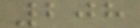208
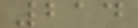214
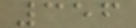356
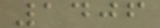1406
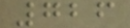726
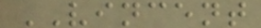VINCENT
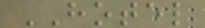HOTEL
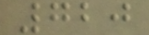720
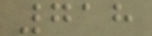718
